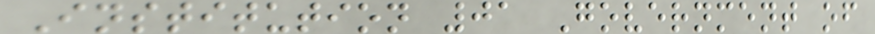Institution 01 Government of
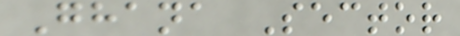Ghana Sector
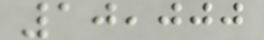10,000
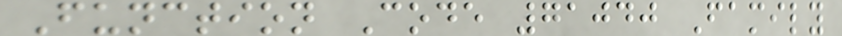Function Code 71040 Family
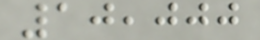10,000
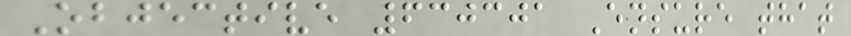Objective 630301 Ensure that
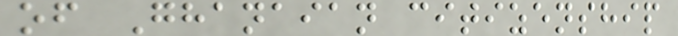of Ghanaian citizenship
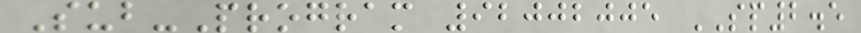Sub-Program 92002005 SP2.5
